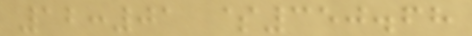12:01 $350.68
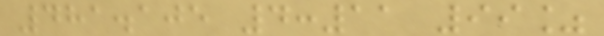481.105 4:11 99%
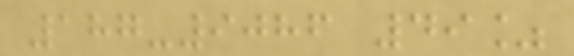187-9086 49%
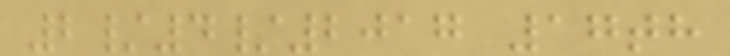2/4/2017 17th
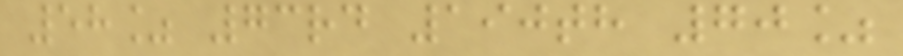58% 73rd 190th 70%
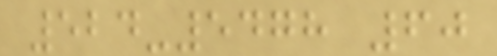524-5478 60
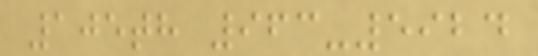105th 963-5924
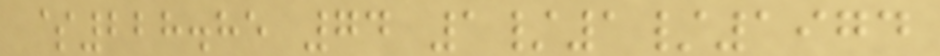$228.85 74 1/1/1974
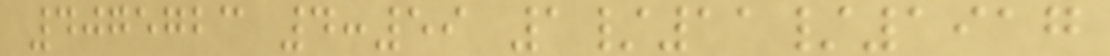4075723 4:59 1/11/1917
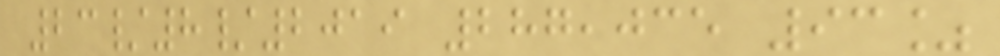23/8/2019 287,035 93%
